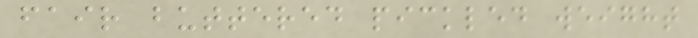fair buttered pickled weight
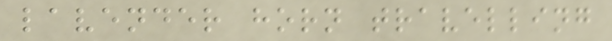lavender horn travelling
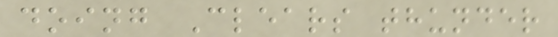doing Clears thunder
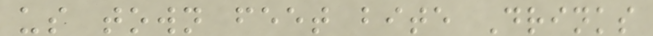us town feet bite Drinks
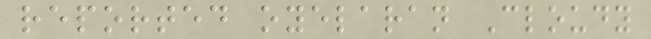reported oyelaran Cloudy
